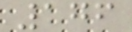176
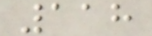118
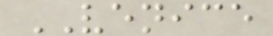VENICE
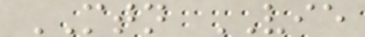MTN VIE
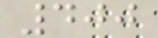400
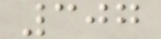307
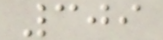309
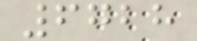6728
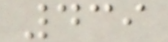439
